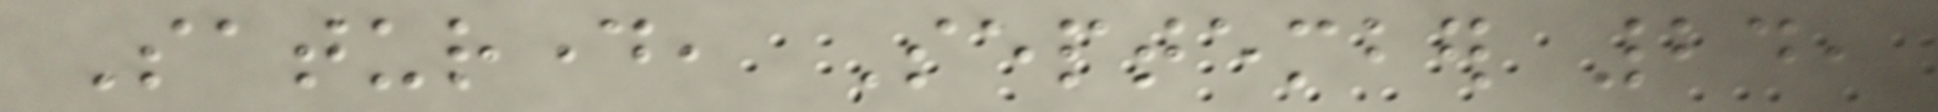Saturday, September 24,
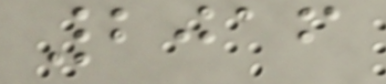2016
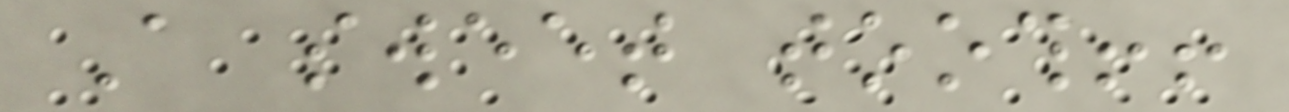A sweet tooth!!
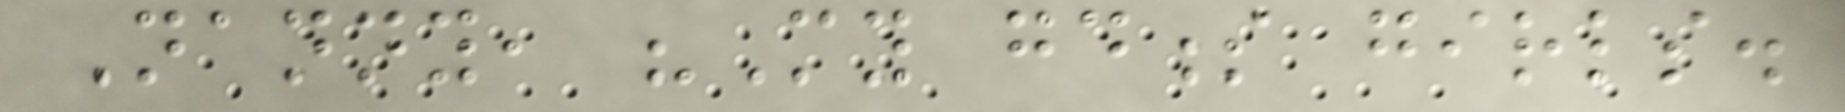Nanny, "My goodness girls.
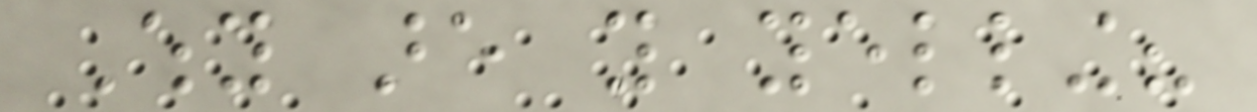Why are you yelling?
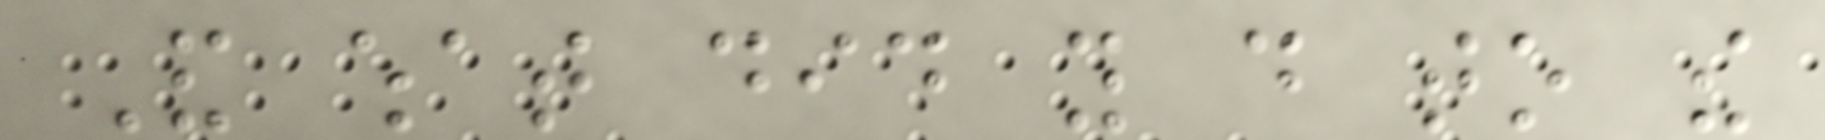And what did you do to the
